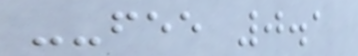--fee 0.1
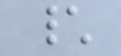\
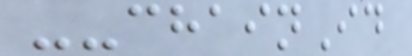--chainId
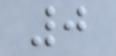0
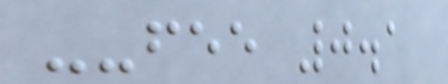--fee 0.1
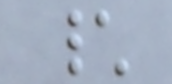\
